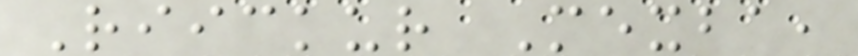Riickur Mexba,
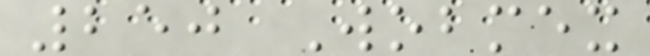250 Wobmex
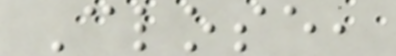Close,
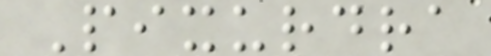Pixurdra
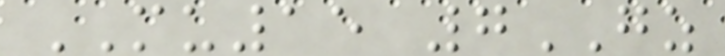MU15 7GZ
